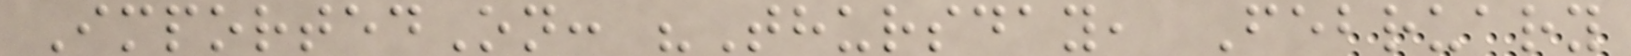ImportedOn: "Thursday, February
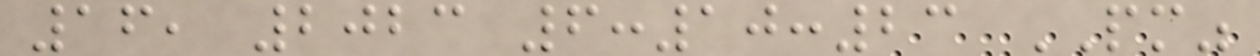16, 2023 6:10:23 PM"
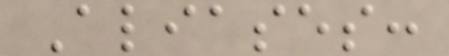Aliases:
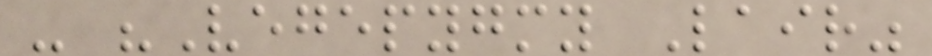- "Vegepygmy Lair"
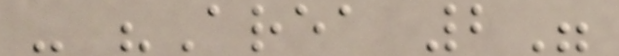- "Area 2"
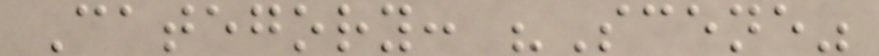Category: "Scene"
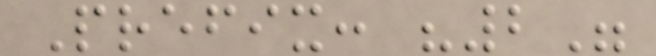Prefix: "2"
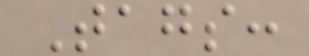Tags:
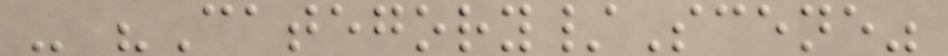- "Category/Scene"
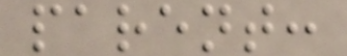parent:
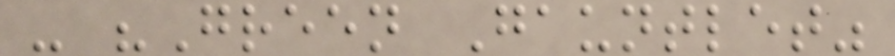- "Green Gauntlet"
